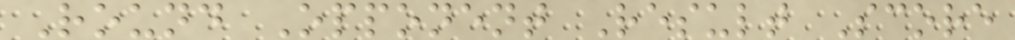Round Opponent Result Score
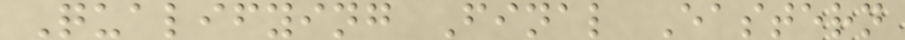Qualifying Final Eastern
